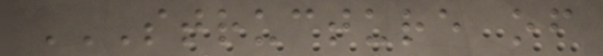STRUCTURE OF
